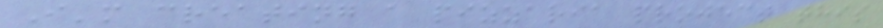I'm creating a pizzaria project this
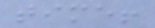time!
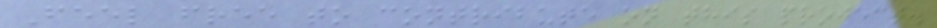Feel free to contribute on this project.
